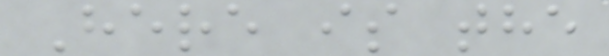Here is the
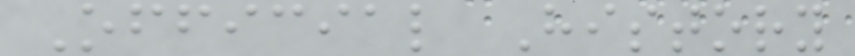Official History
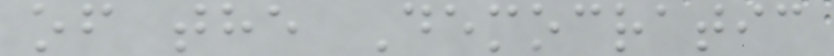of the Democratic
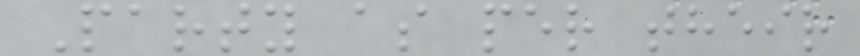Party as per their
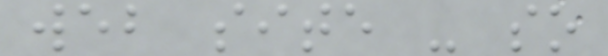web site - so
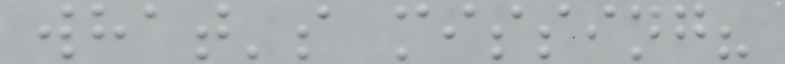what's missing?
